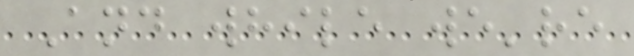And while we're
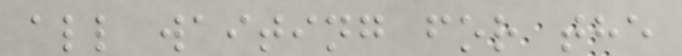all waiting for the
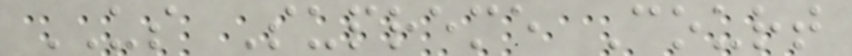US Supreme Court
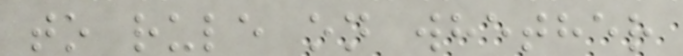to rule on whether
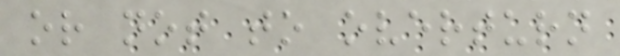or not to overturn
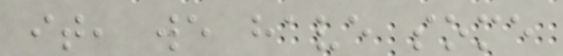it, we have some
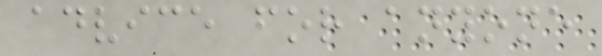advice for anyone
